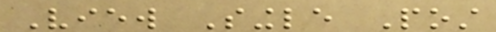View Single Post
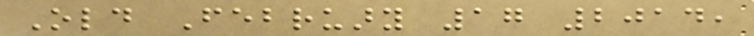Old February 17 2014,
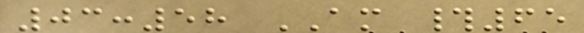03:58 AM #65
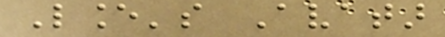Lance's Avatar
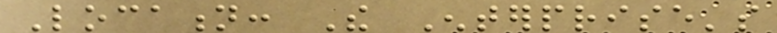Location: The Enterprise's
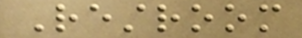Restroom
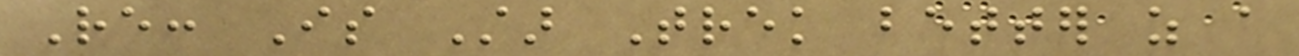Re: Is Star Trek better as a
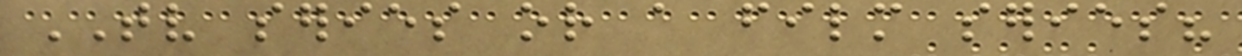TV series or a film series?
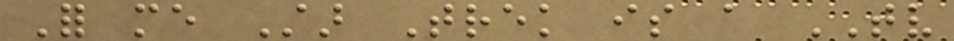For me Star Trek is a TV
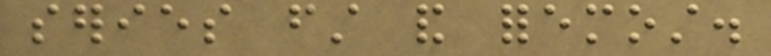series first and foremost.
